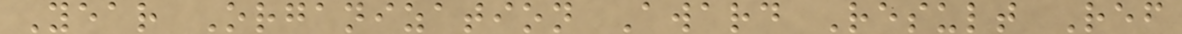Year Organization Award Result Ref
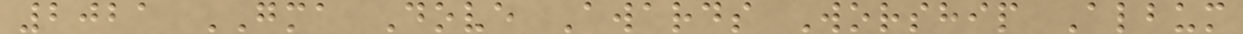2021 GMA Dove Awards Worship Album
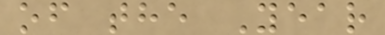of the Year
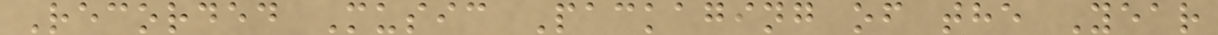Recorded Music Packaging of the Year
